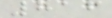816
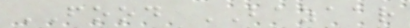FOOD BAZAAR
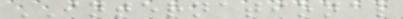INTERNATIONAL
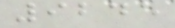9245
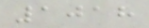1018
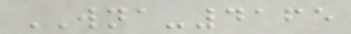WNA-4165
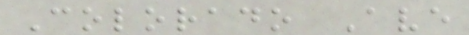Colorado Ave
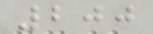200
